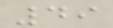49
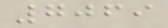7069
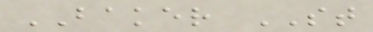BAKER ST
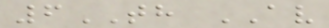6TH AV
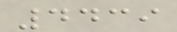4439
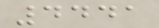4441
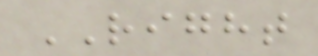RIGHT
